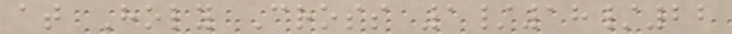at Holy Cross 1/18/22
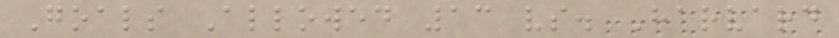Goals Allowed 13 vs. Harvard
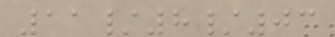11/8/03
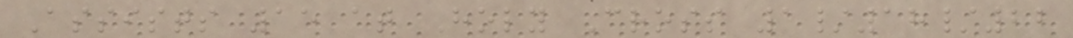Assists 15 at Holy Cross 1/18/22
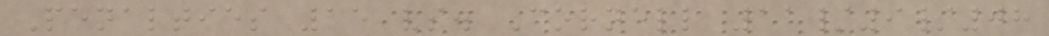Penalties 15 vs. Cornell 11/9/08
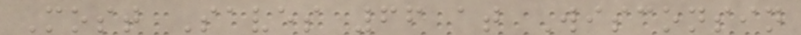Most Saves 66 at Wisconsin
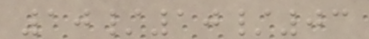10/10/03
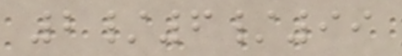2/6/99
